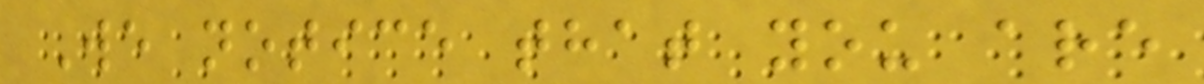We notice that you are
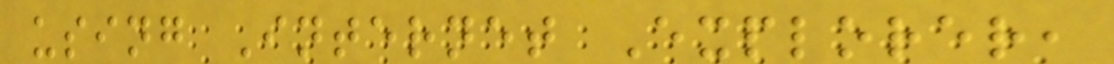using Internet Explorer,
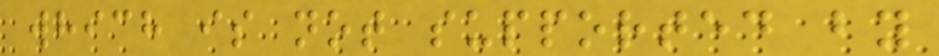which is not supported by
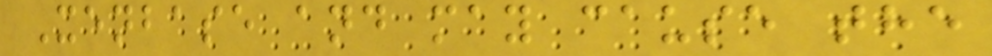Xenbase and may cause the
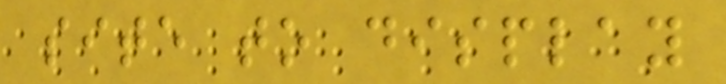site to display
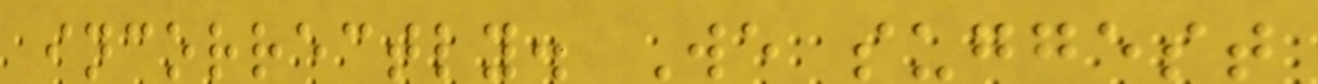incorrectly. We suggest
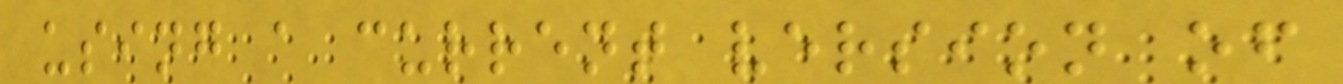using a current version of
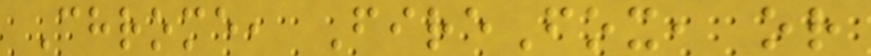Chrome, FireFox, or
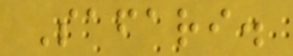Safari.
